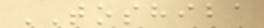TOSHIBA
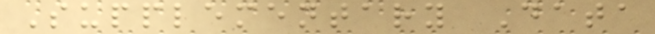Supplementary Data
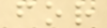for
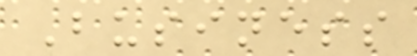Business
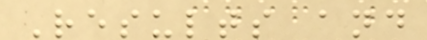Results and
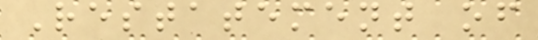Restatement of
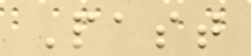Past
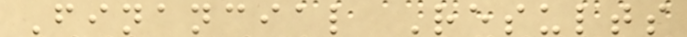Financial Results
